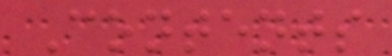Contents
